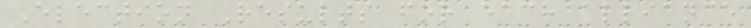Election Results for each alliance
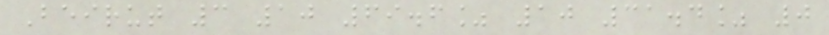Beirut 3 10 69.6% 10 31.4% 0
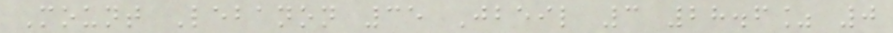Mount Lebanon 35 Jbeil 3 28.6% 0
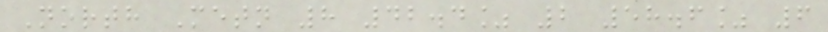North Metn 8 42.4% 2 58.6% 6
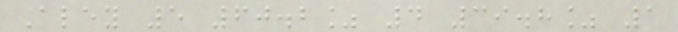Aley 5 60.2% 4 39.8% 1
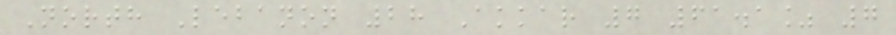North Lebanon 28 Akkar 7 61.1% 7
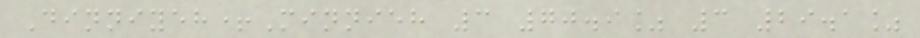Dinniyeh+Minnieh 3 70.9% 3 29.1%
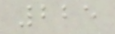225
